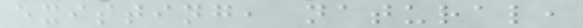existing, natural,
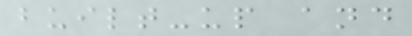built-up and
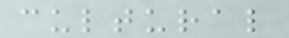cultural
